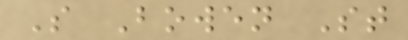S Bowen St
